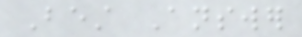Best Answer
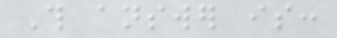This answer is:
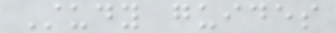Study guides
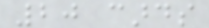20 cards
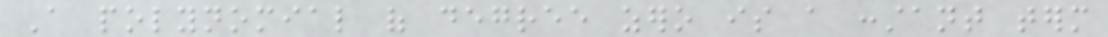A polynomial of degree zero is a constant term
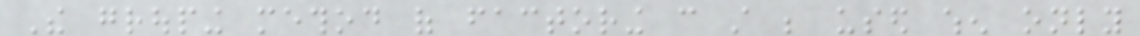The grouping method of factoring can still be used when only
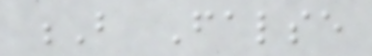B False
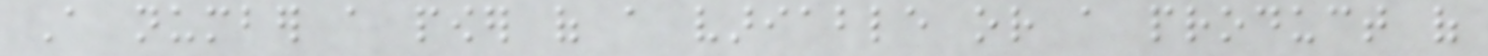A number a power of a variable or a product of
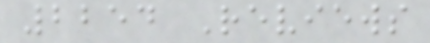2254 Reviews
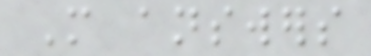More answers
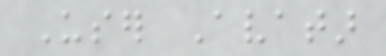User Avatar
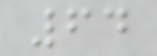64
